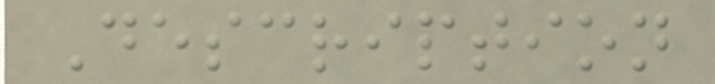Description
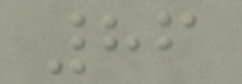86
